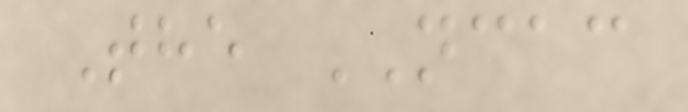The NCAC
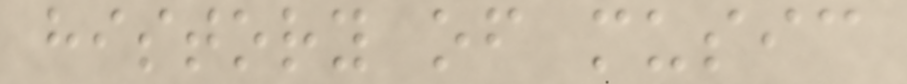history of music
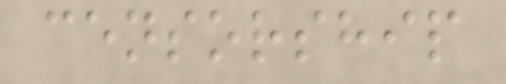censorship
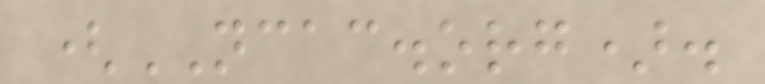(NCAC.org).
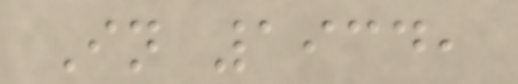In 1934,
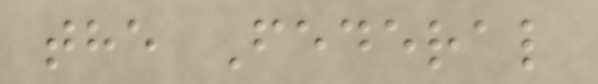the Federal
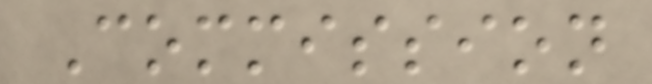Commission
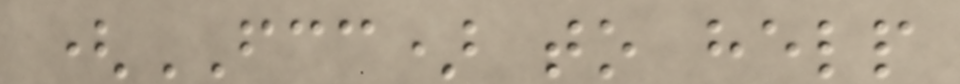(FCC) to help
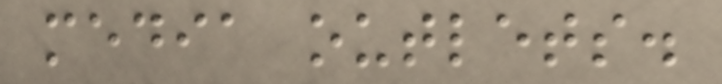media outlets.
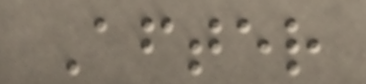After
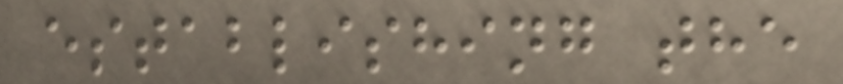establishing the
